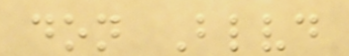don Blvd
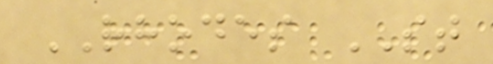RHODES ST
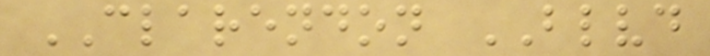CLARENDON BLVD
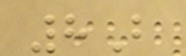8B
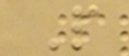P
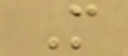M
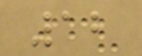12
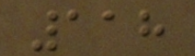118
